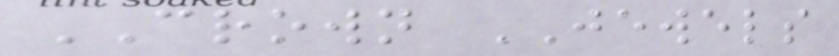CROWN JEWELS
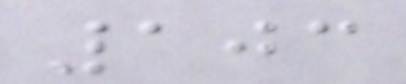103
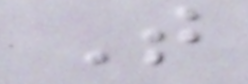T
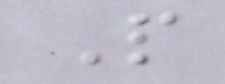P
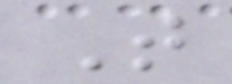T
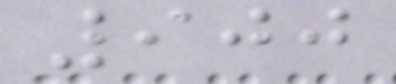900
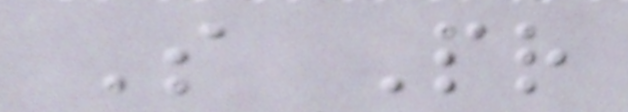S Pr
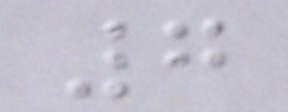7
